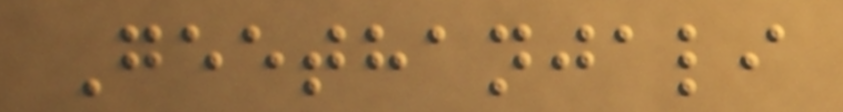Geethanjali
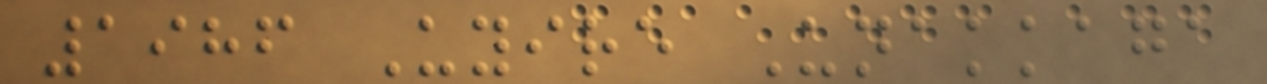1986 Uyire Unakkaga
